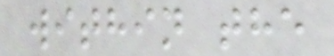within the
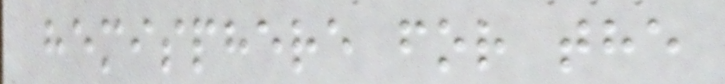hemisphere for the
